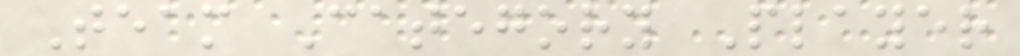Team Category Player
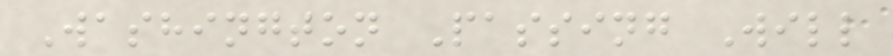Washington Passing Will
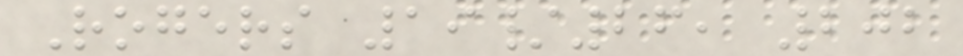Rogers 19/26, 202
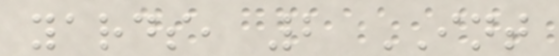yards, 2 INT
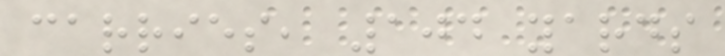carries, 104 yards
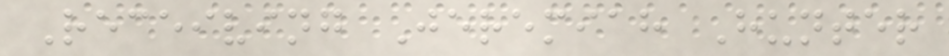Receiving Jeremiah Hunter
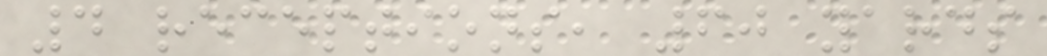4 receptions, 60 yards
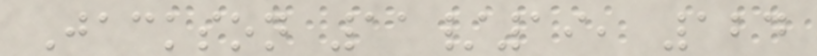Jackson 11/19, 124
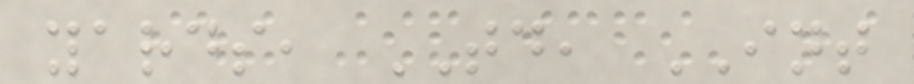yards, TD, INT
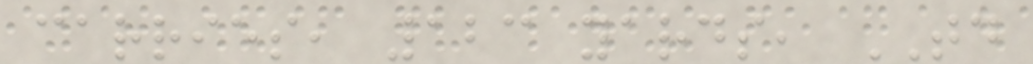carries, 123 yards, TD
